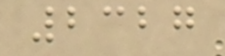2327
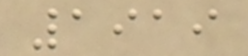1919
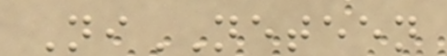NiNETEEN
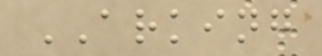ARKING
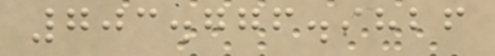703.776.9826
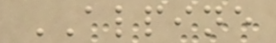ALPINE
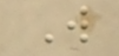W
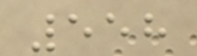558
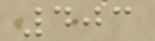403
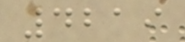4219
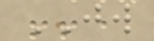JW
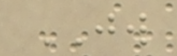JW
